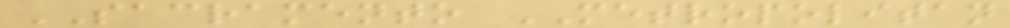SACRAMENTO METROPOLITAN
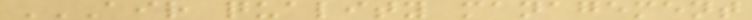AIR QUALITY MANAGEMENT
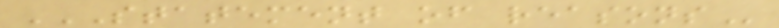STATEMENT OF REASONS
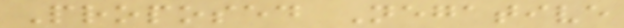Proposed Negative
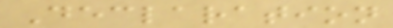Declaration
